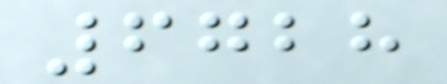6728
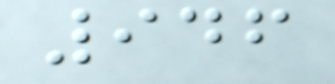946
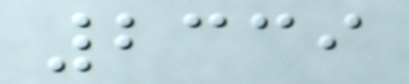2339
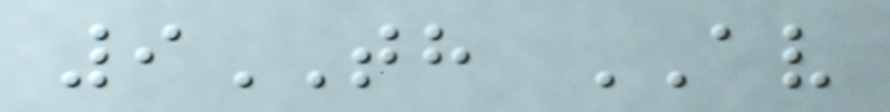9TH AV
